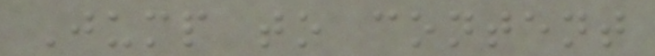Jump to content
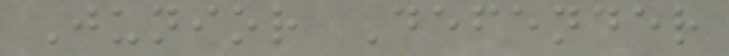Junior Defender
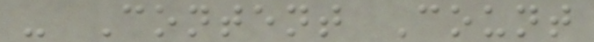- Content Count
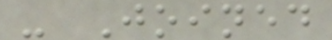- Joined
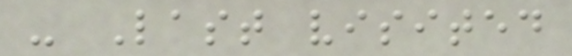- Last visited
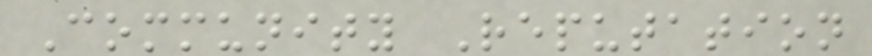Community Reputation
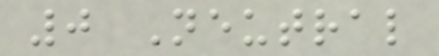0 Neutral
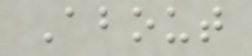About
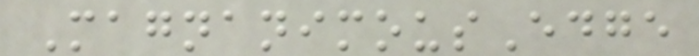MagnanimousEdge
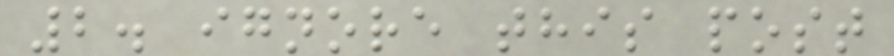2. ignore this post
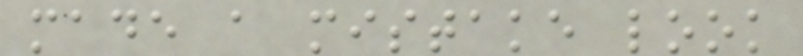made a mistake look
